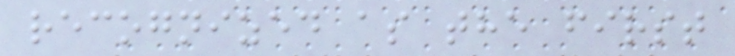recognized as the first
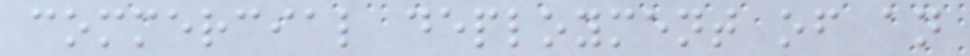commercial deployment of an
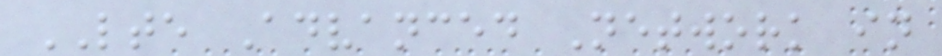LTE Advanced Network in
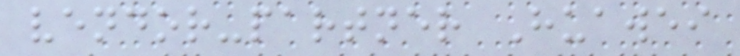vendor-partner Huawei
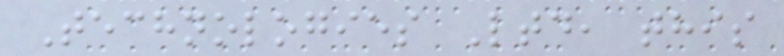Technologies Ltd, this
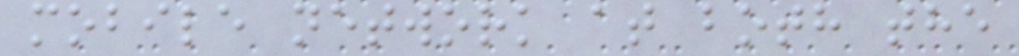mobile network at both the
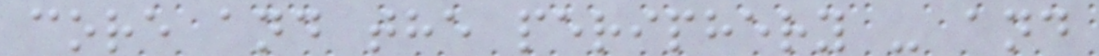core and the periphery - and
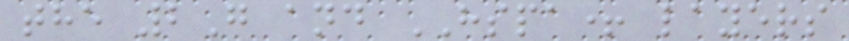the 2G and HSPA+ layers
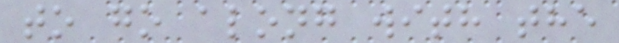to go along with the
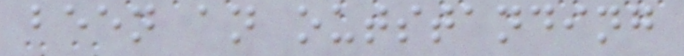been an outstanding
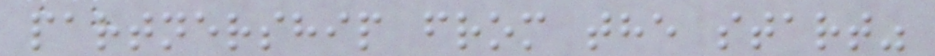partnership from the start"
